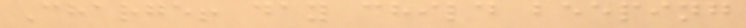Charge! day child beeping
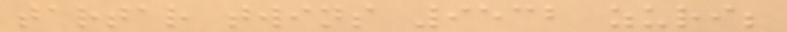tartar twins 9532 zuri;
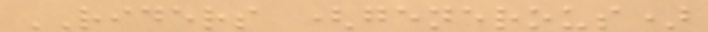RIDERS (generous)
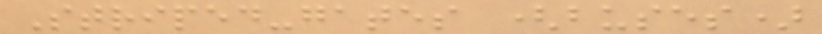Striped-gates (buses)
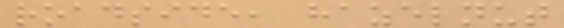roadside, hazelnut
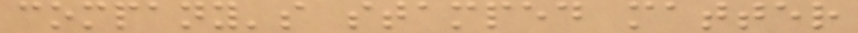company's stamped matter
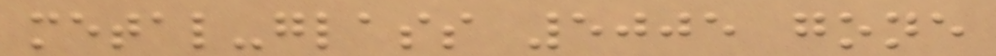metal-glass 5005 gone
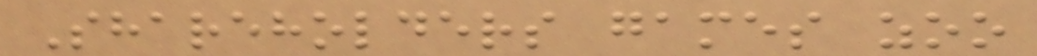Shareholders games zoo
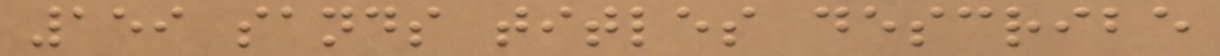159 sands titles describe
